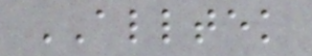ALLTEK
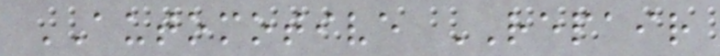AUTOMOTIVE REPAIR
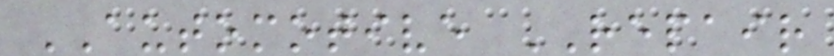AUTOMOTIVE REPAIR
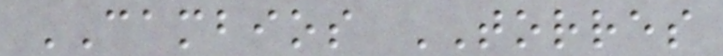CAMBIOS TORRES
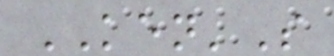KEN'S
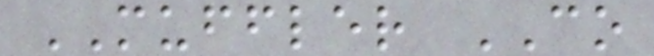MUFFLER CO
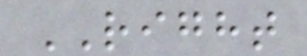RIGHT
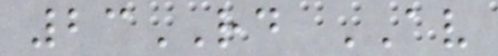23RD AV
